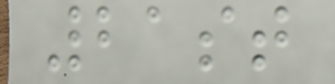21st
